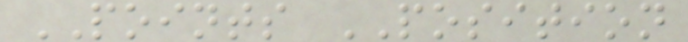POINTS POSITION
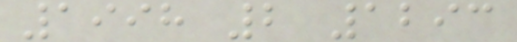1998 2 1293
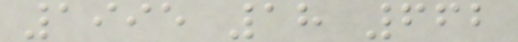1995 18 662
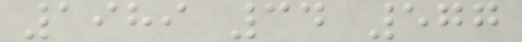1989 34 577
